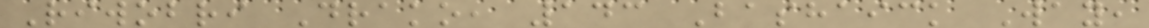Riwobri Drako, 143 Bashaick Way,
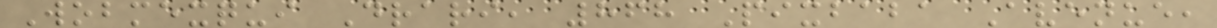Wobmexqui Drari, 868 Pixbaba Avenue,
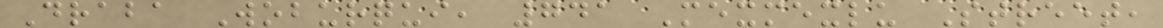Draba Woburqui, 741 Mexmexlu Street,
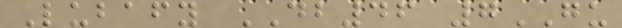Lubafy DB46 7GU
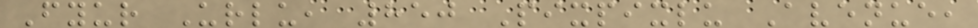Fyur Urlu, 850 Pixpixlu Avenue,
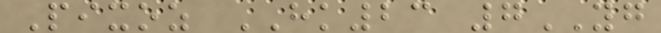Pixoz HK23 7YG
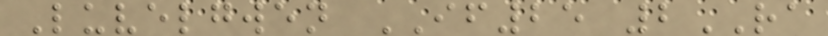Luvelgwen IF25 2RA
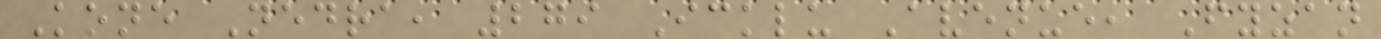Kone Nedra, 279 Icklu Avenue, Fyzan
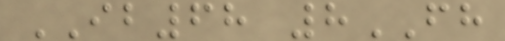IB68 8FH
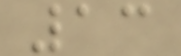13
